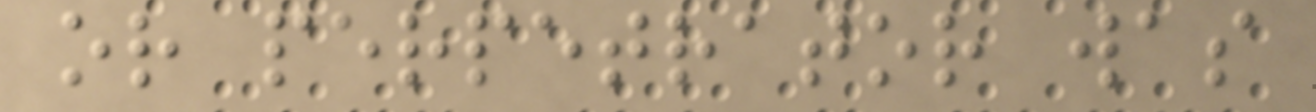or perpetrator was
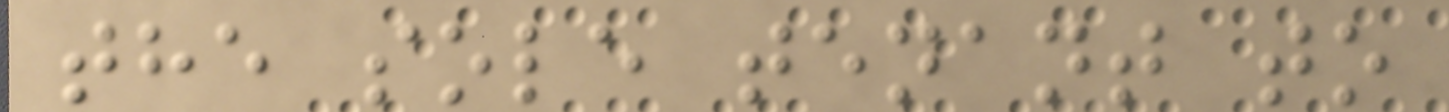the sole tenant to
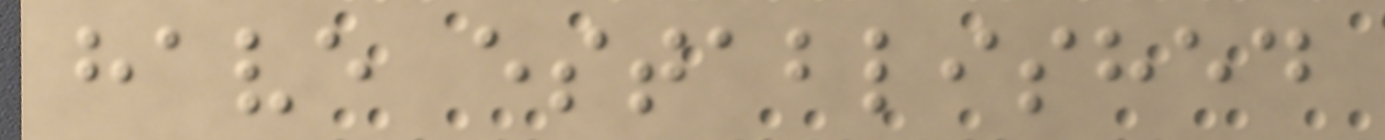have established
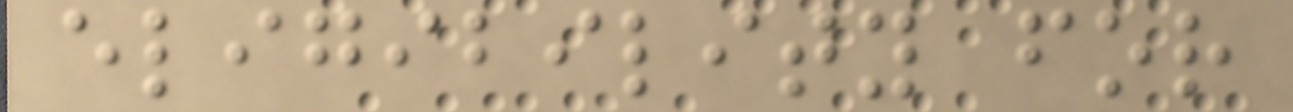eligibility for
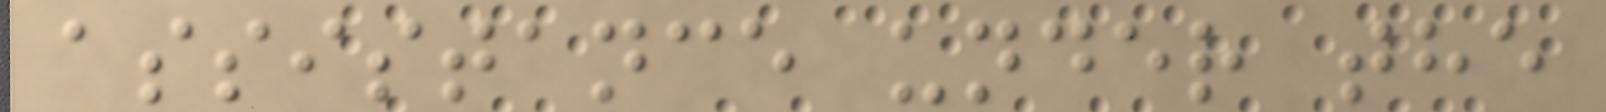assistance under the
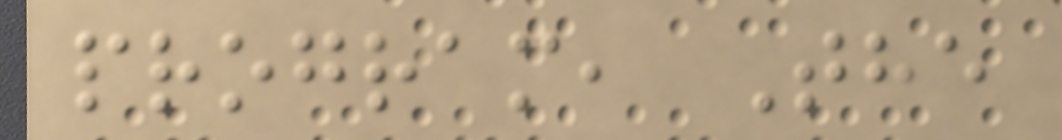program, The
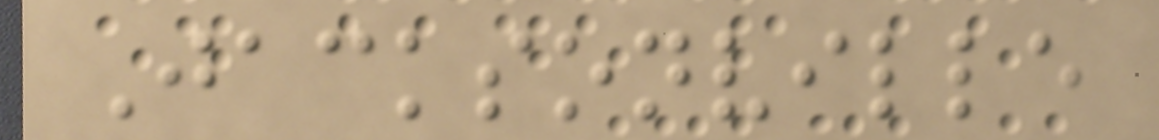Jacksonville
